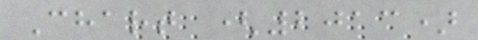Chart (2013)
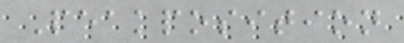Peakposition
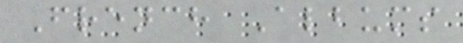French Albums
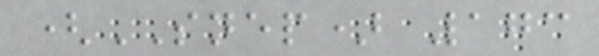(SNEP) 173
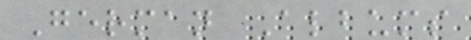German Albums
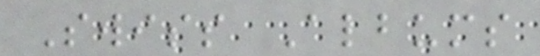Swiss Albums
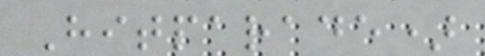Hitparade)
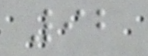92
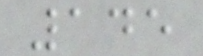145
